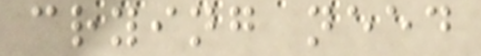crying need
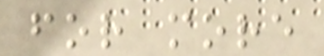for more
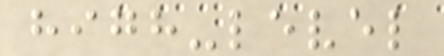high-level
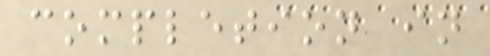completion in
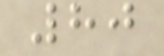80
